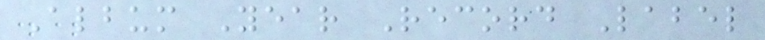Album Year Record Label
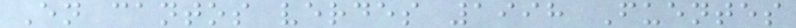En cantos verdes 1998 Fuentes
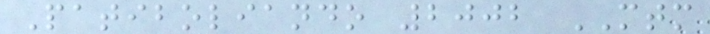Patiboliando 2002 MTM
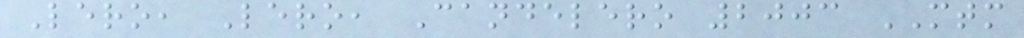Lero, Lero, Candelero 2003 MTM
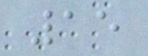15
